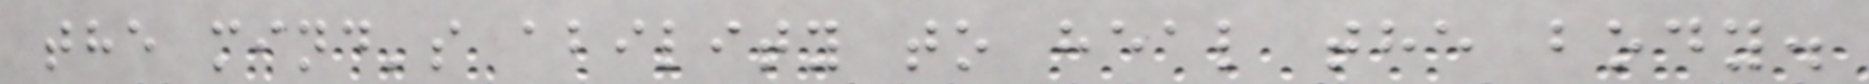the mind's ability to heal the body.
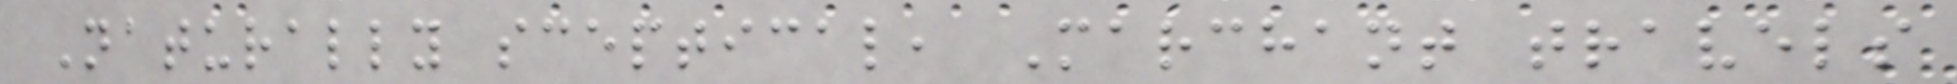Naturally sceptical, Marchant travels
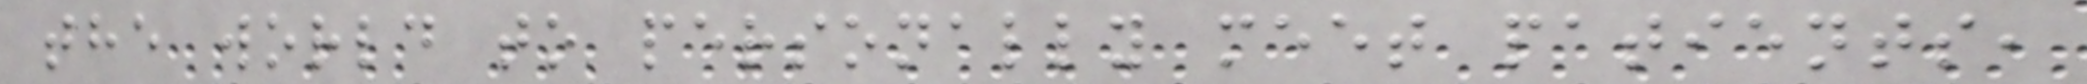the world to personally meet patients,
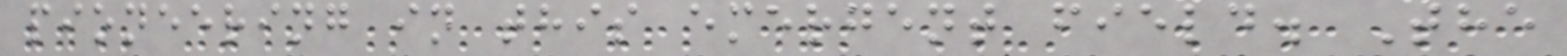pioneering in this emergent field. The
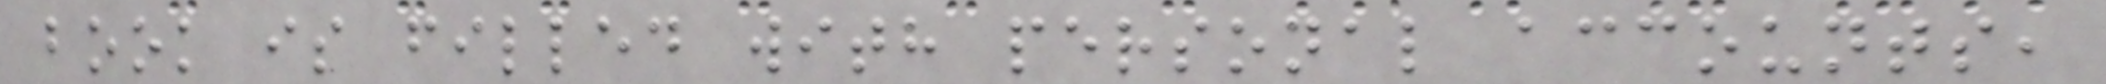book is filled with personal accounts,
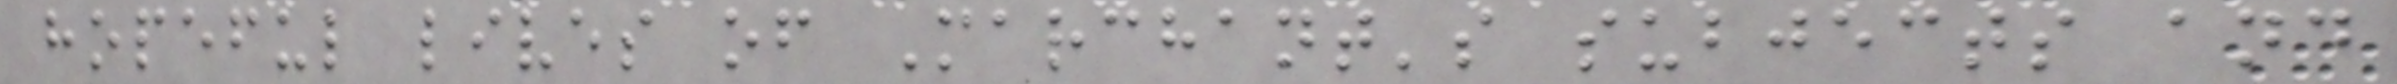hopeful lives of Marchant's subjects and
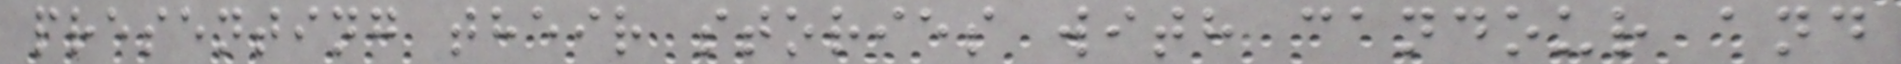presenting their stories with candour and
